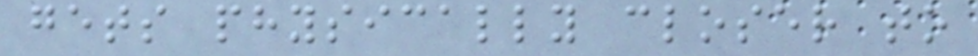gets physically closer to
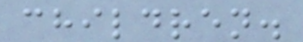children.
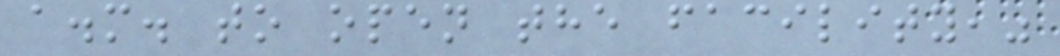a.m. to open the facility,"
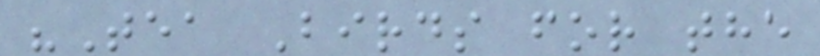"Tea Birds for the
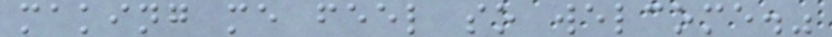making me feel so welcome."
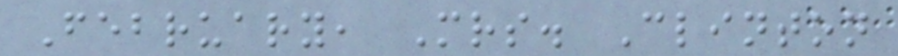February, Mrs. Clinton
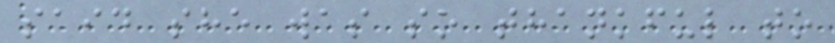said she was so thankful to
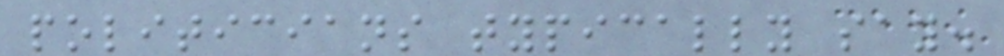politicians typically say.
